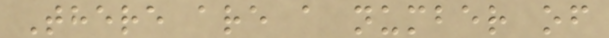There are a number of
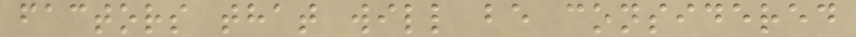factors that will be considered
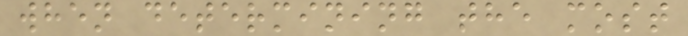when determining the most
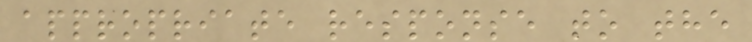appropriate response to the
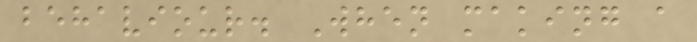behaviour. When making a
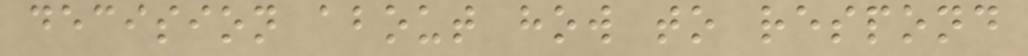decision about how to respond
